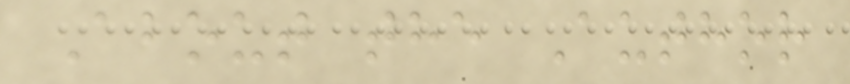About the Author
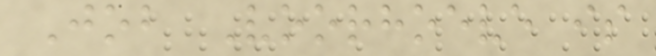Job Voorhoeve is
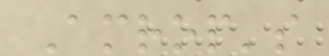Amrop's
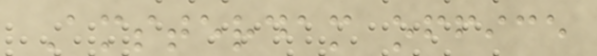Amsterdam office
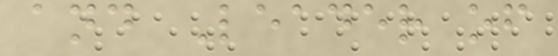and Leader of
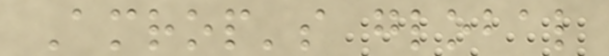Amrop's global
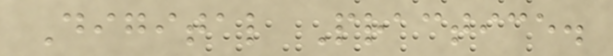Digital Practice.
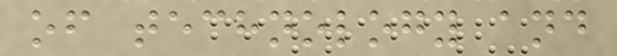of technology and
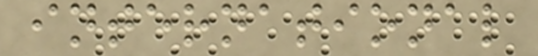international
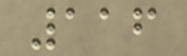116
